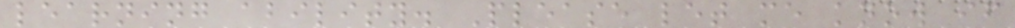learning ability. Please let me know if
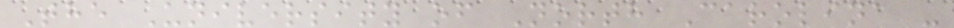The University of North Carolina -
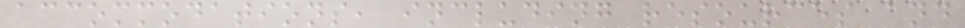accommodations, including resources and
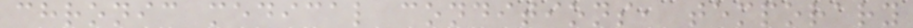chronic medical conditions, temporary
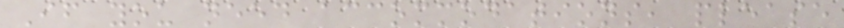If you need accommodations, please
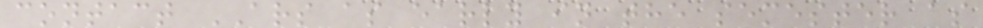contact ARS as early in the semester as
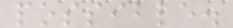possible.
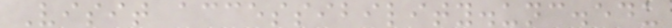Visit accessibility.unc.edu
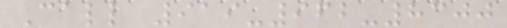Call 919-962-8300
